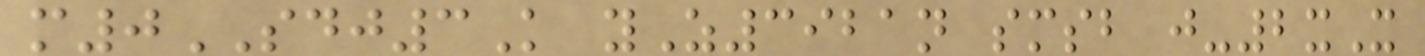m0SDJ3K yZ3921n smsb j-2xX
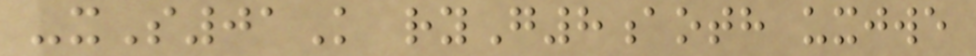-xS01K ryG8aoth uxjwe
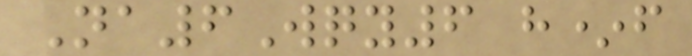Na6Wqy6 h*f
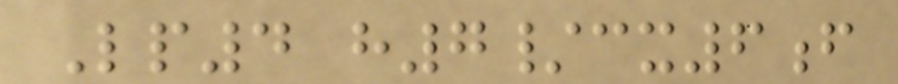Lp4 h7/cx6f
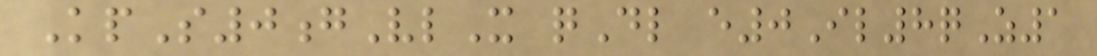KpS0gVlX qDl e0Il8qZ1
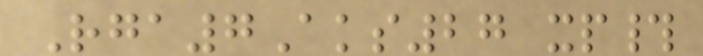Rga7Aks27 xp#
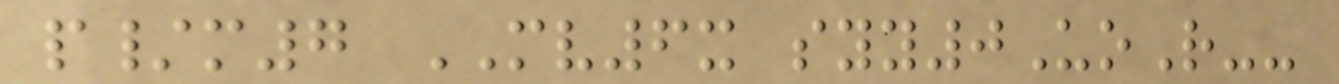p/m7 MV6x syy0UoR--
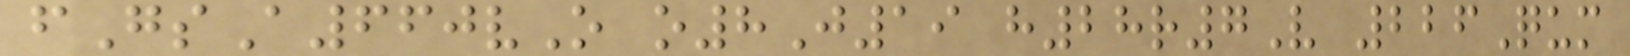fGsA660vO o8J19 h28r7V 226Qum
